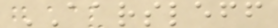AARSLEFF
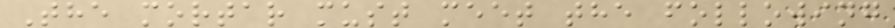The mortar must meet the following
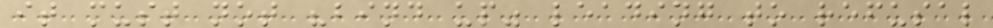it must not "bind up" leading to refusal
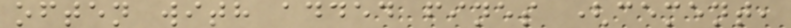often with added fines (cement,
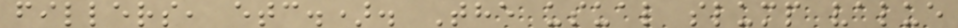fillers, etc.). The usual slump value
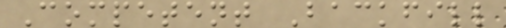Competent Backfill
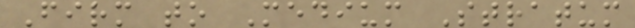Firm to Medium Stratum
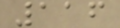116
